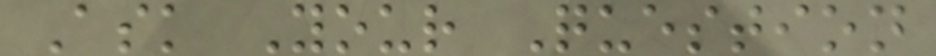Ask Your Question
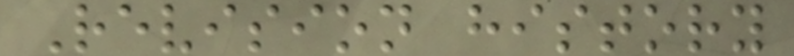Revision history
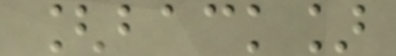[back]
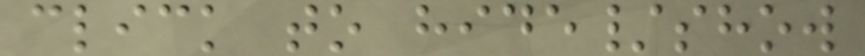click to hide/show
